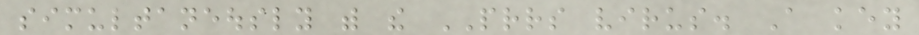simultaneously with the PRRS virus. A key
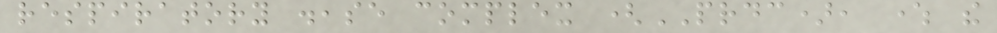respiratory disease complex (PRDC), where the
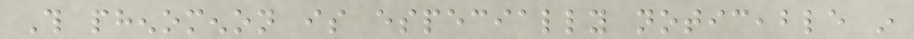This phenomenon is especially noticeable in
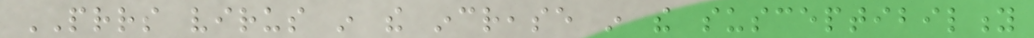PRRS virus in the increase in the susceptibility
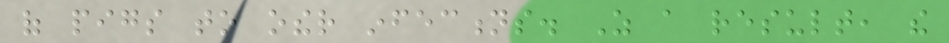of pigs to other infections. As a result, the
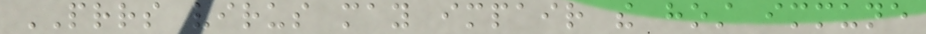PRRS virus may impair the host immune
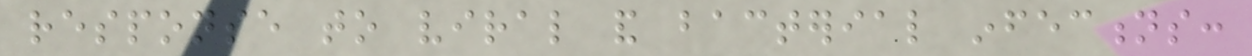response to viral and bacterial infections:
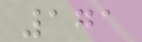171
